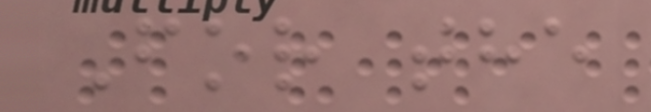For the
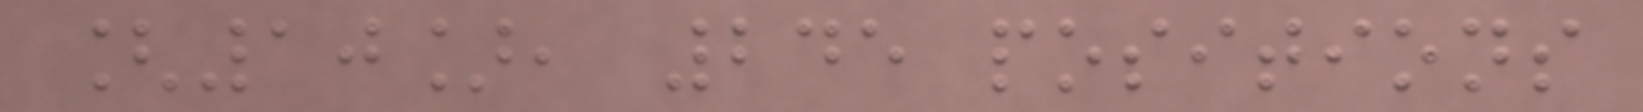[10], 245 positions
